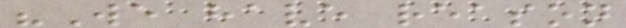"We have reason
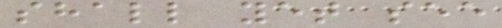shall yet see
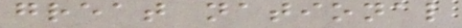great national
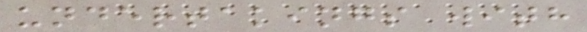undertakings with
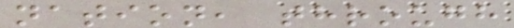nation, through
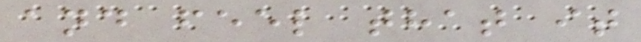and feel that it
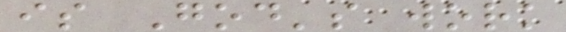is God's work
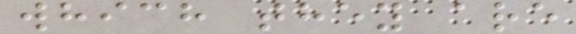which they are
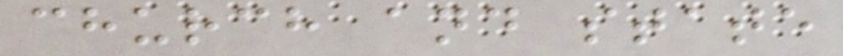church and state
